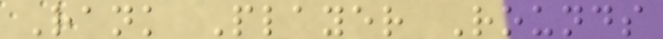Rank Player Rounds
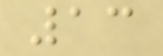13
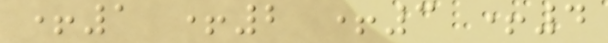+1 +2 +3 +4
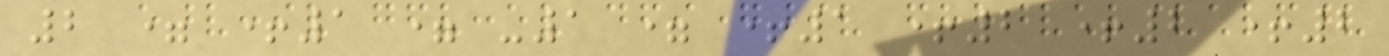2 = +1 = -1 = +1 +2 +2 +2
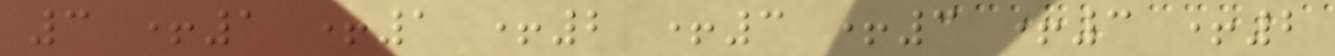3 +1 +1 +2 +3 +3 +3 +2
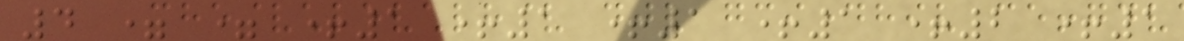4 = = +1 +1 +1 +1 +2 +1
